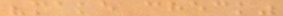"make check"
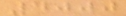4000
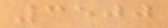3500
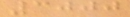3000
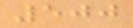500
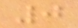0
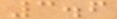3.6
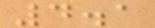4.1
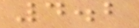4.2
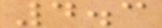4.3
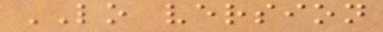LO version
